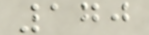170
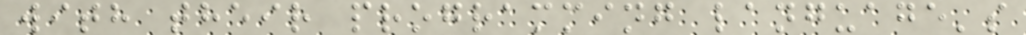with their programming language's
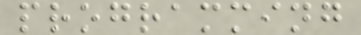programming
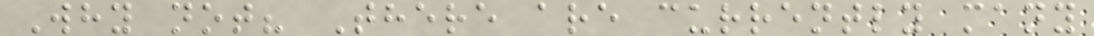Why not? There are currently many
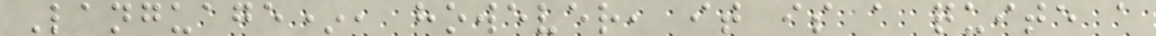Language*, however, it is a quite a
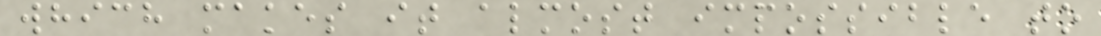which makes it almost impossible to
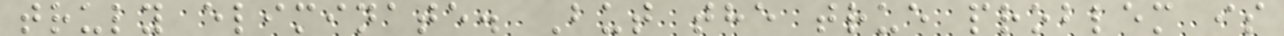truly eliminate. But the true problem is
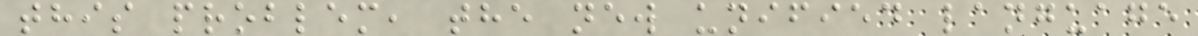this problem, the new unified language
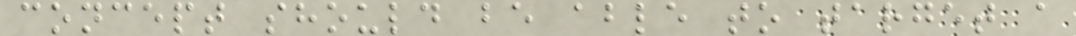concept should be able to target a
